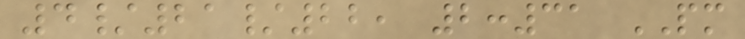4/21/22, 2:31 PM
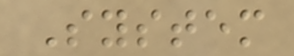System
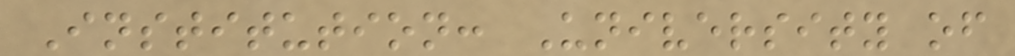Institution: University of
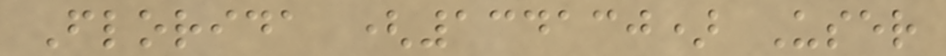Florida (134130) User
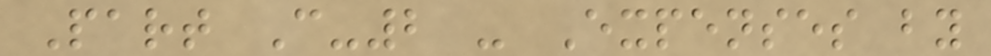Part C-2 - Expenses by
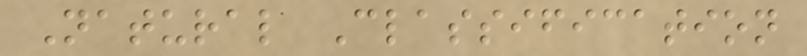Natural Classification
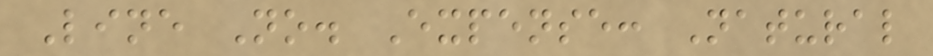Line No. Expense: Natural
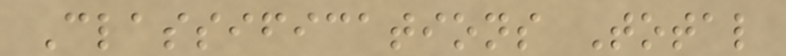Classifications Total
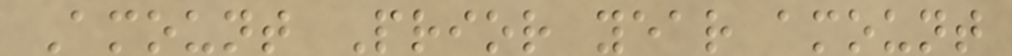Amount Prior year amount
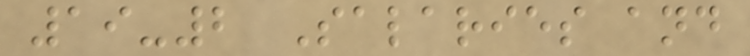19-2 Salaries and
